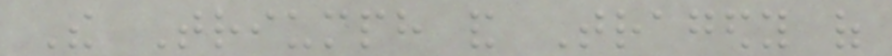The Triumph and Tragedy of
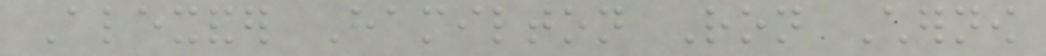Alexander Hamilton Ron Chernow
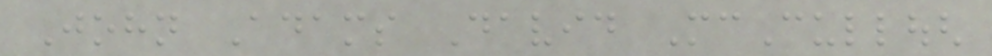John Adams David McCullough
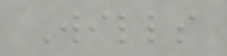Wills
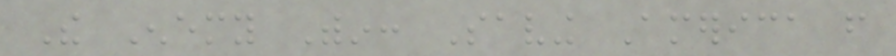The Enemy Within: Saving America from
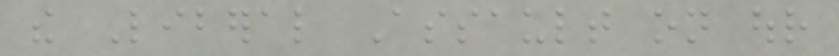the Liberal Assault on our
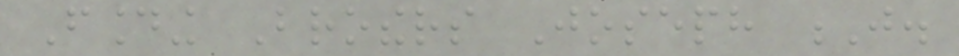Founding Brothers Joseph J.
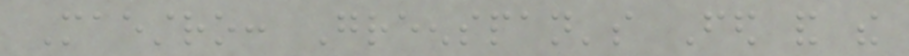Maestro: Greenspan's Fed and the
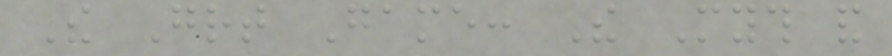The Great Game: The Myth and
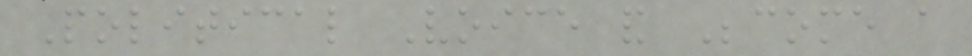Political Voice and Become a
